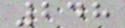248
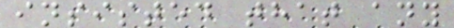insisted that any
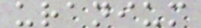uranium
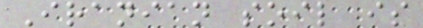Iranian soil is
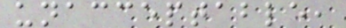unacceptable,
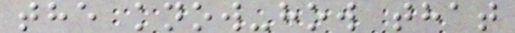the know-how that
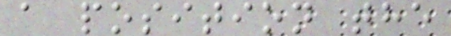a position the
